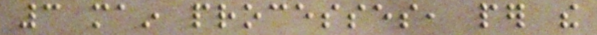3 main processes, per the
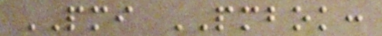PMI PMBOK:
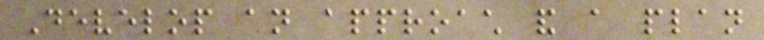Develop an approach and a plan
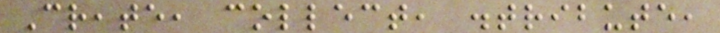Create, collect, distribute,
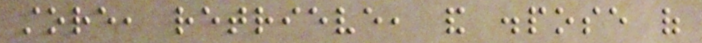store, retrieve, and dispose of
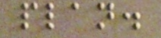plan.
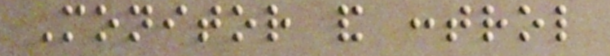Monitor and control
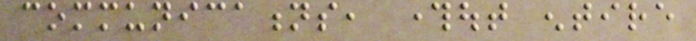communications, throughout entire
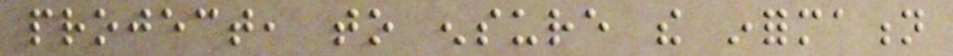project, to ensure the information
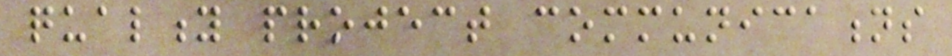quality project communications
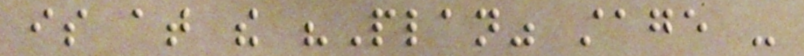is at the "Plan" stage -
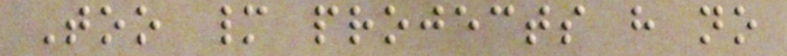Too many projects have no
